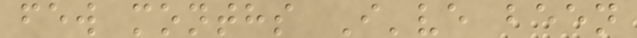few months I've been
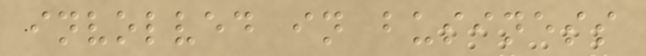involved in business
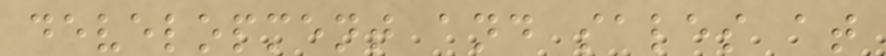development and sales at
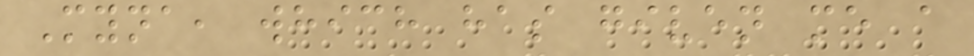Myna, which has given me a
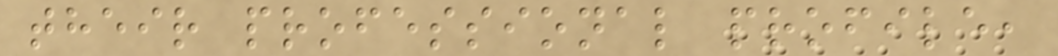their professional profile,
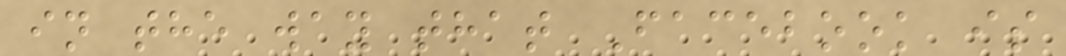in the way that Facebook is
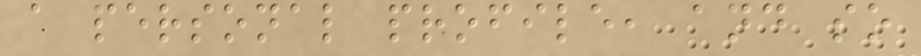a personal profile, and so
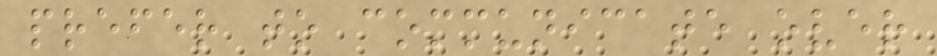prefer to communicate over
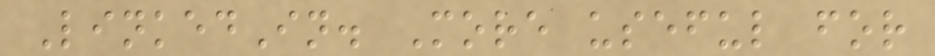LinkedIn. More useful for
